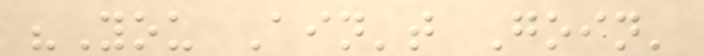"You Ain't Goin'
